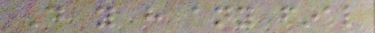Do you have any final
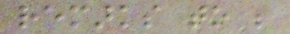remarks to be
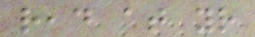read at your
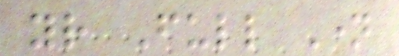your Full Name
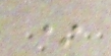*
